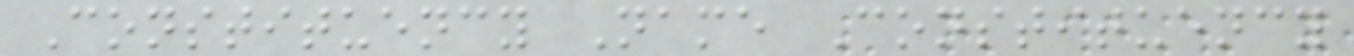Constituency Name Constituency
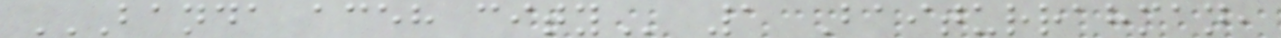BANDA ACEH CITY 1 Baiturrahman,
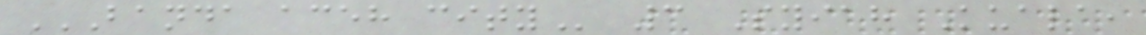BANDA ACEH CITY 3 Syiah Kuala,
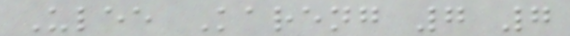Ulee Kareng 7 7
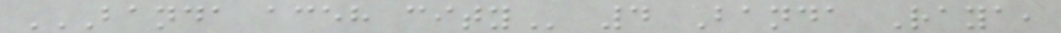BANDA ACEH CITY 4 Banda Raya,
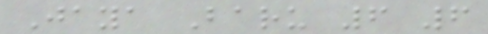Jaya Baru 6 6
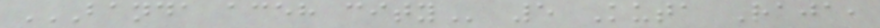BANDA ACEH CITY 5 Kuta Raja,
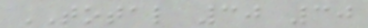TOTAL 30 30
